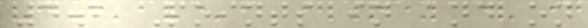4.2 Points in and on
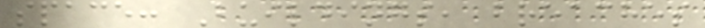space: Buildings, breaches
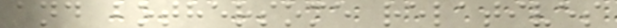and bothersome relatives
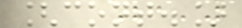[cont.]
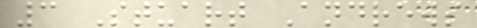3 Stuart Andrews
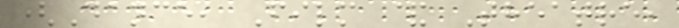(Dance, Film & Theatre,
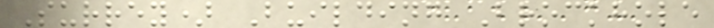Surrey) Building Brockhole
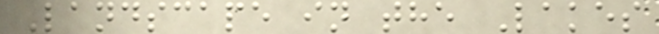Landscape in the Lakes
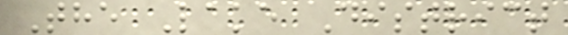The Lake District
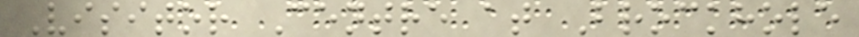Visitor Centre at Brockhole
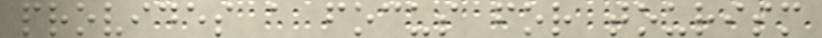provides a focus for tourism
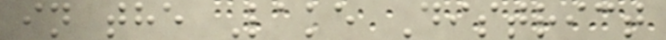in the Lake District
